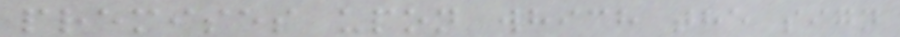premises upon which the sign
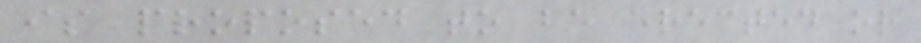is proposed to be erected or
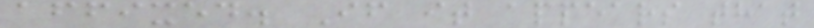affixed. If it appears that
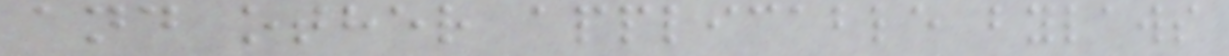and other applicable bylaws
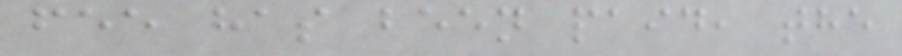fee has been paid, the
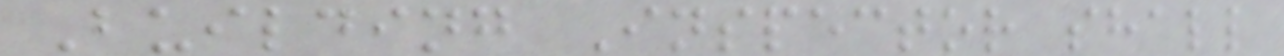Building Inspector shall
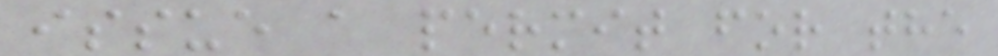issue a permit for the
